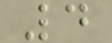4
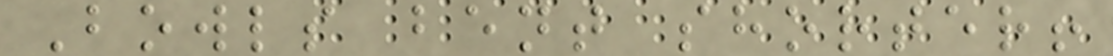Bowls bent shorter!
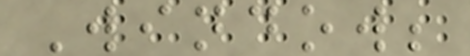Window;
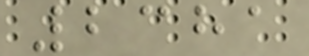2381
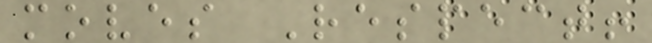moves Respect!
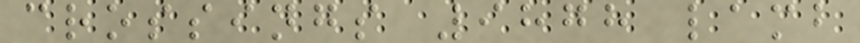crossings 9878 lamb
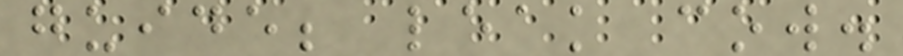guide; leak cow.
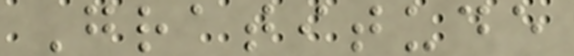Gratitude
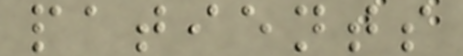patients
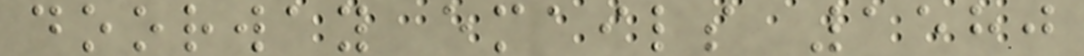doorway emails 1580
